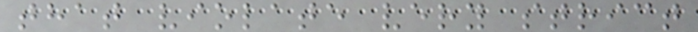that violate very strict
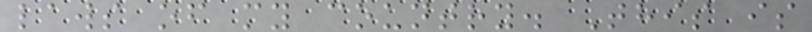laws of my country. This is
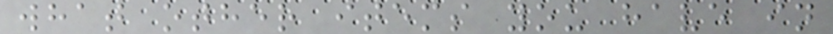what other items you have in
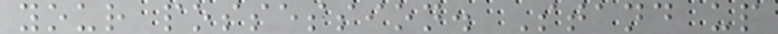your possession. Stand up
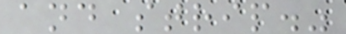and strip."
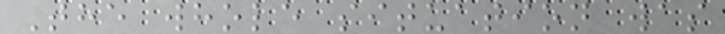The whole situation was
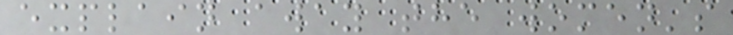explain away the women's
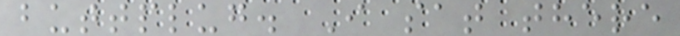buttplug. I sat there
